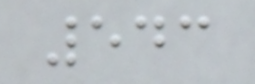543
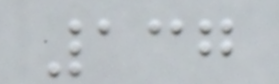137
